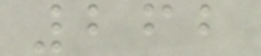262
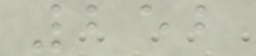252
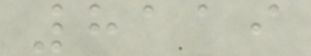8119
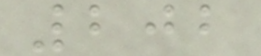202
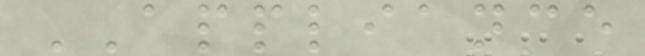APPLIANCE
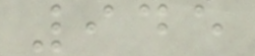945
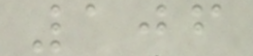106
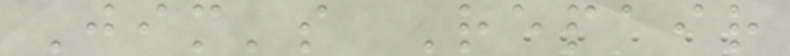Jim's Repair
